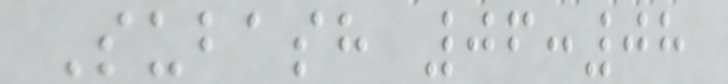Subash 06:08
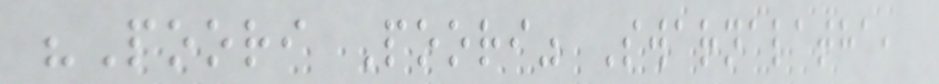"Poori Poori" Swarnalatha,
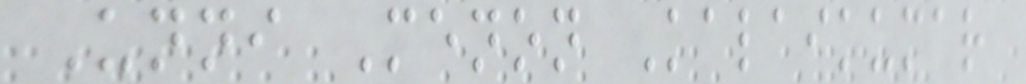Unni Menon Kalaikumar
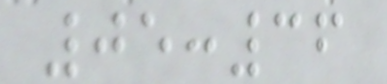05:36
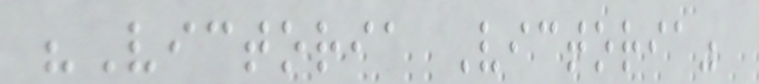"Victoria Victoria"
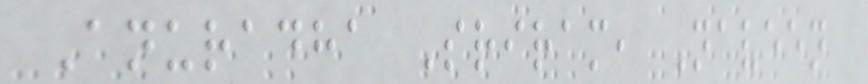Anuradha Sriram, Naveen
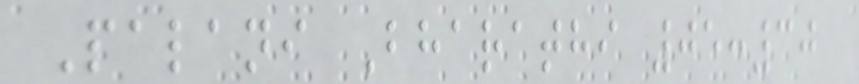Palani Bharathi 05:30
